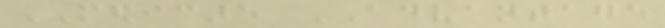MEDICARE ADVANTAGE
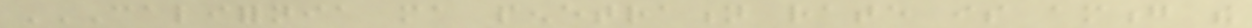CALIFORNIA MA PENETRATION RATE IS AMONG THE
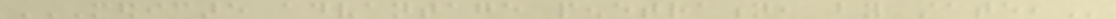MEDICARE ADVANTAGE PENETRATION, BY STATE,
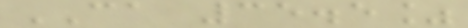CA 35.5%
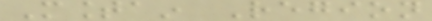Mountain Region
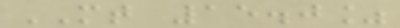MT 15.0%
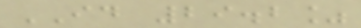ID 29.2%
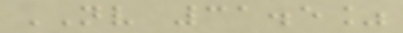NV 31.5%
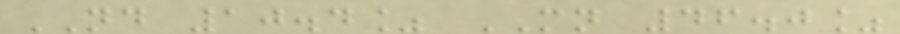ND 10.4% MN 46.0%
